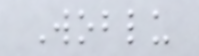Woblu
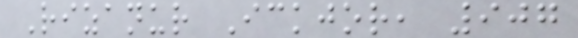Rizanur Ickjor, 907
